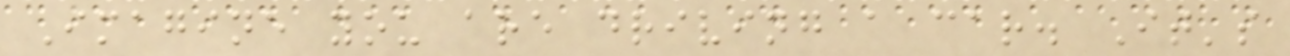Imagine you are driving a car. It's
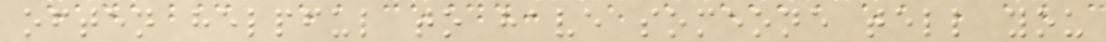often helpful to have someone tell you
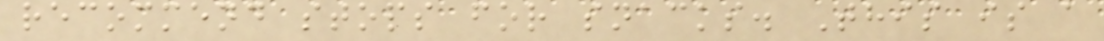recommend stops for snacks. This is a
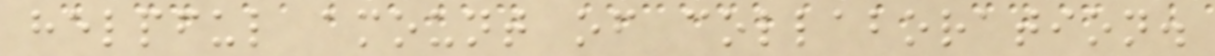helpful amount of collaboration.
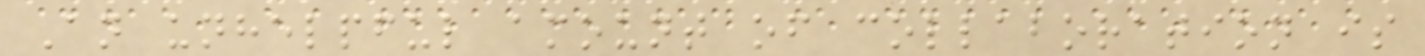An unhelpful amount of collaboration is
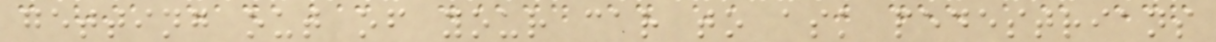getting out of your car to ask pedestrians
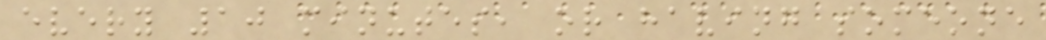every 10 minutes, or having someone
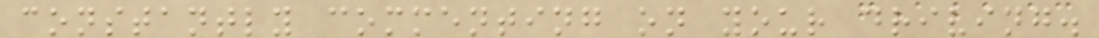constantly commenting on your driving.
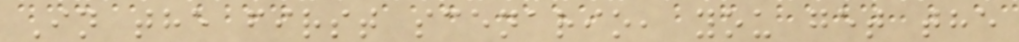In the first scenario, you get the
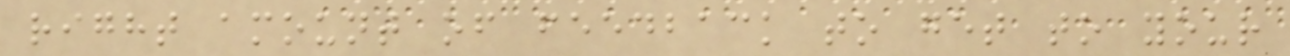right amount of feedback to get to your
